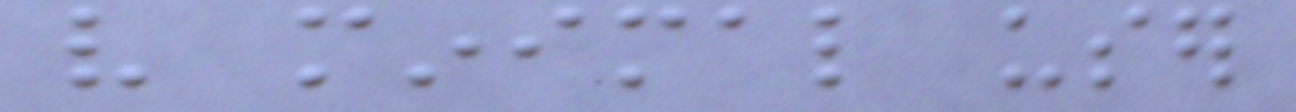very minimal user
